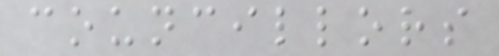councillors
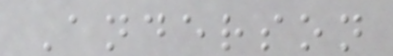Anderson
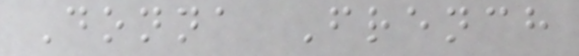Donna French
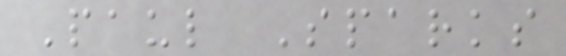Paul Sparks
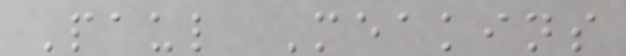Paul Meakins
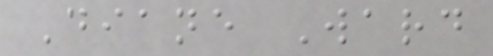Diane Ward
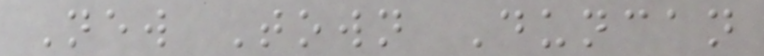New Town Duncan
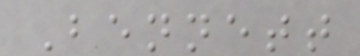Bennett
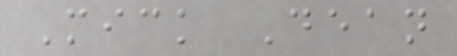Mick Dean
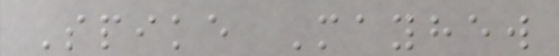Spike Mayhew
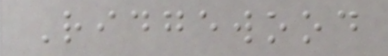Ridgewood
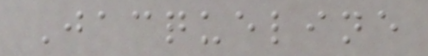Jacqueline
